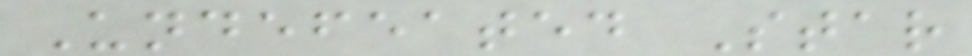Undefeated Star
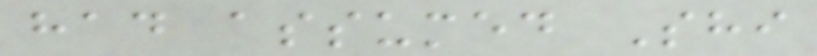had assumed Shi
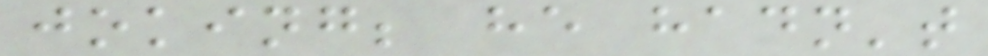joking; he hadn't
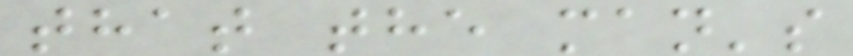that the man's
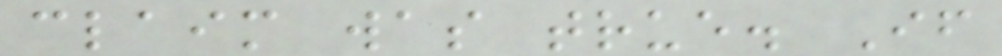claim was true. If
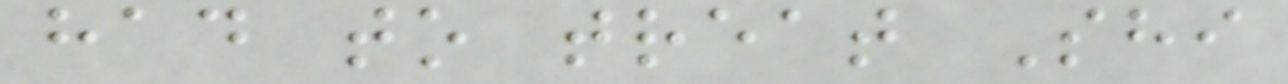had to treat Shi
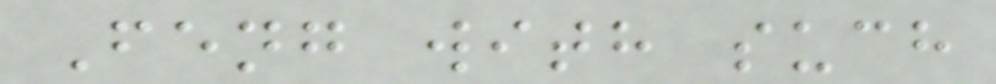Feng with such
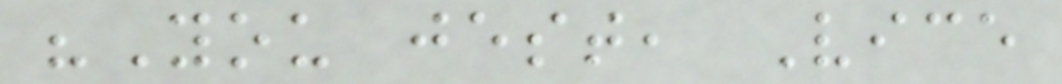"You jest, Vice
